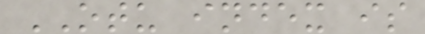OTU index is
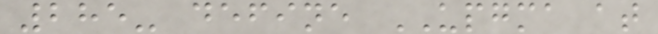285- define UPGMA at
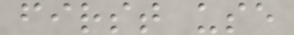first use
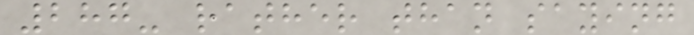287- rather than saying
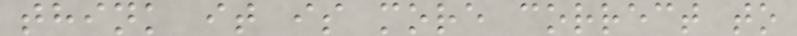think it is more correct to
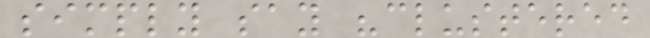simply say "clustered
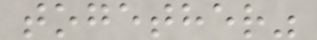together"
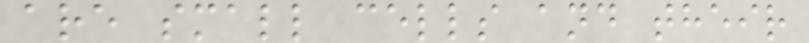are small cells and their
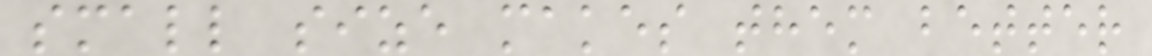small size makes them better
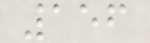156
